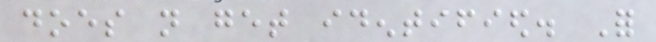does not get identified. For
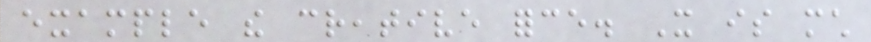example the creative force. It is much
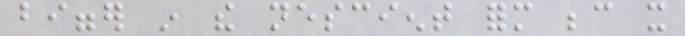bigger in the nescient form because it
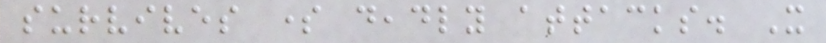survives some deadly attacks. It
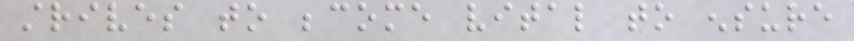strives to become vital to ensure
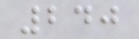240
